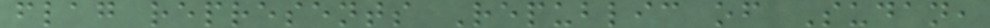flag represents Republic of Sudan,
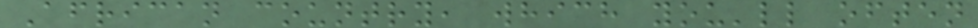African country, which you'll often
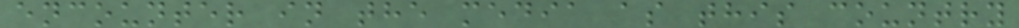encounter in the media as this country
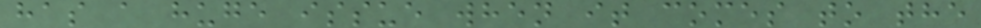has a huge issue when it comes to the
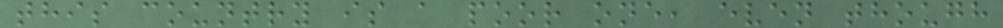this country is a poor one, even though
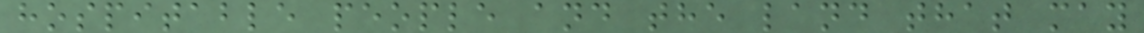hospitable people and the land that may
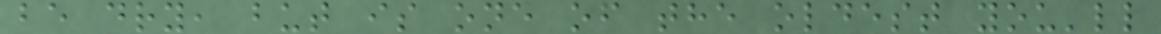be dry, but is one of the oldest you'll
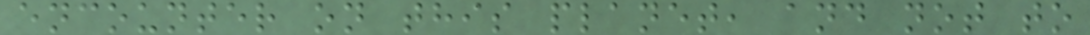encounter on this planet, and not to
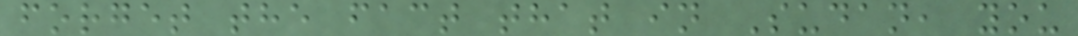forget the fact that in Sudan, you
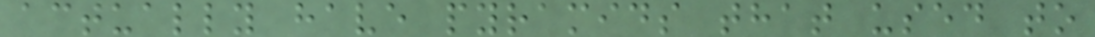actually have pyramids that used to
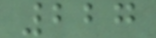227
